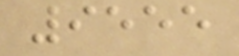9555
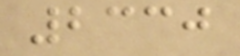2330
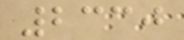2330
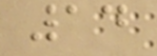14
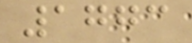1773
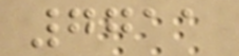7711
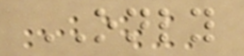ONLY
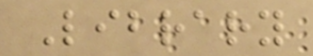Library
